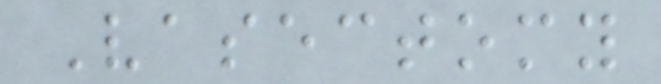Vasectomy
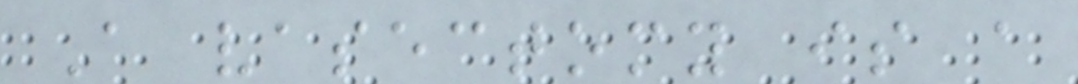A vasectomy is a
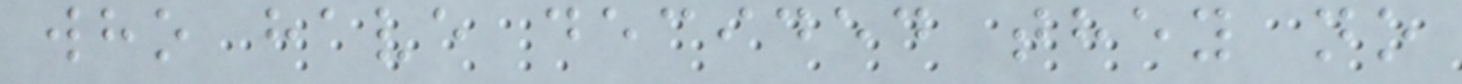who have decided they no
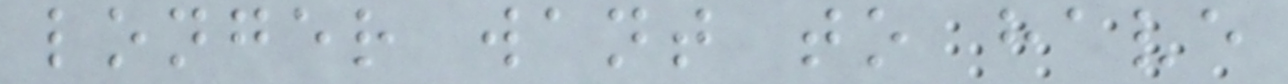longer want to have
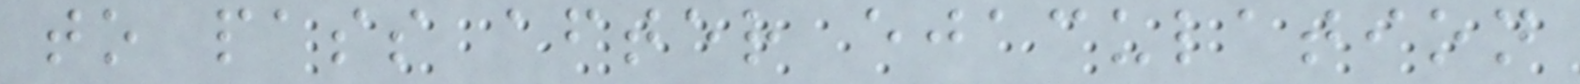to pass after ejaculation
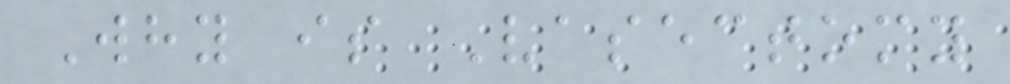Why is Vasectomy
